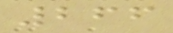266
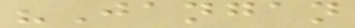"Jangan
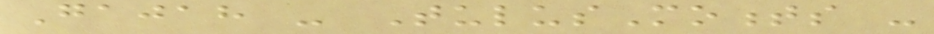Gajah - TulusMoments -
